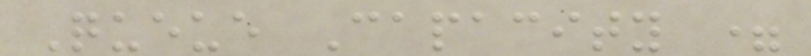Queue Capacity =
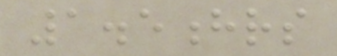1.5hrs
